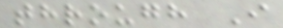through I
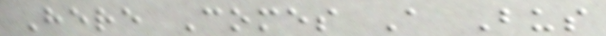Here Comes A Bus
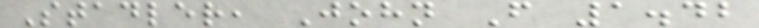Stadler, John F 1.42
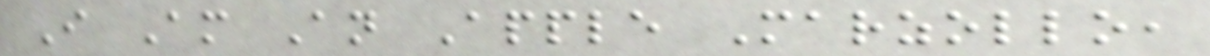I Am An Apple Marzollo,
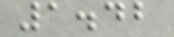1.42
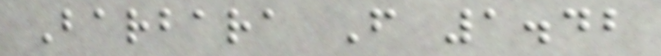Barbara F 1.42
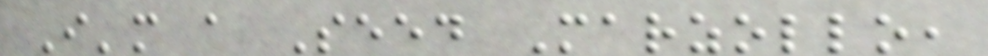I'm a Seed Marzollo,
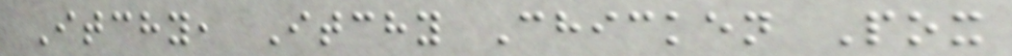Itchy, Itchy Chicken Pox
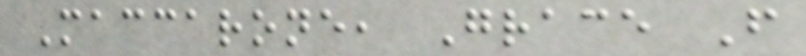Maccarone, Grace F
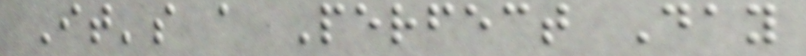It's a Perfect Day
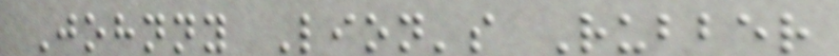Johnny Lion's Rubber
